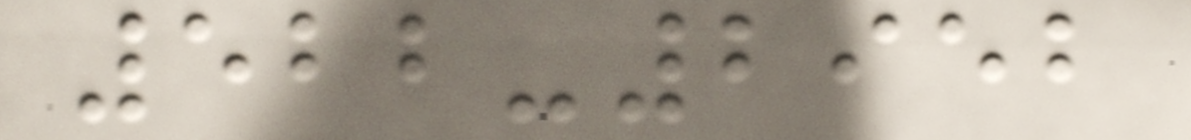522-2952
